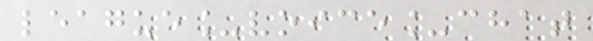league_voice_chat
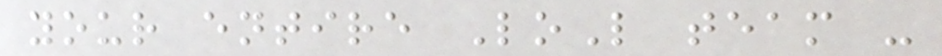your entire LoL team -
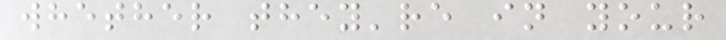whether they're in your
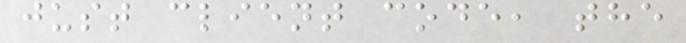just client code, the
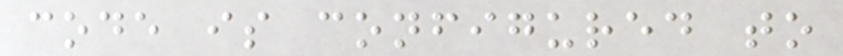code is configured to
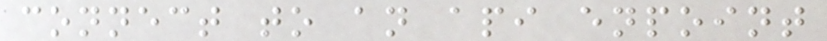connect to an api enpoint
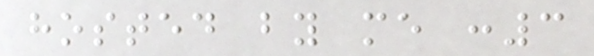hosted by me :3
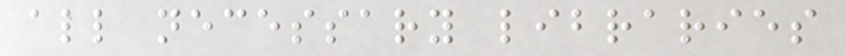all necessary libraries
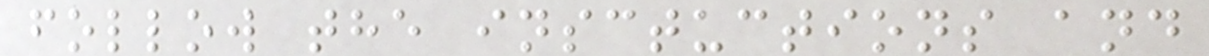follow the insctuctions and
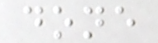done
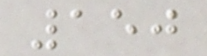150
